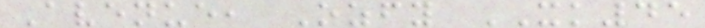Avenue, Ozfy XK45
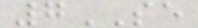7SE
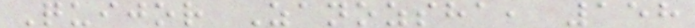Quijor Zanozsha, 158
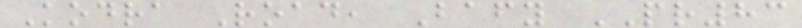Kodra Road, Bafy PR83
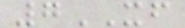7XF
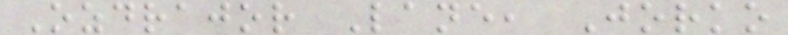Ozdrajor Lane, Jorko
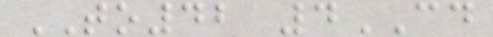TO42 4CD
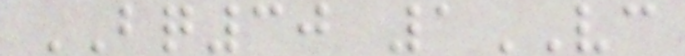BQ30 1VC
